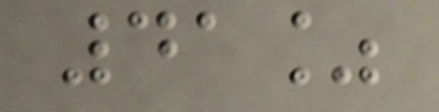41%
